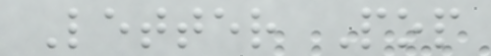Letter Pop
